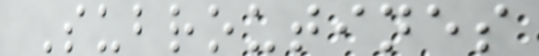Subroutines
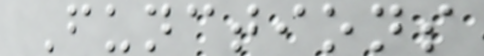Functions
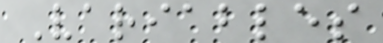Variables
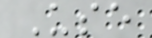Use
